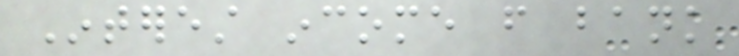Interest income from bank
